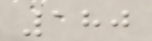180
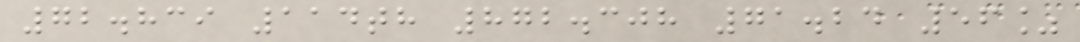72.839 114th 872.308 71.24 56%
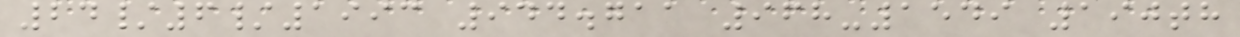24/6/1993 944.711 968-1549 190th
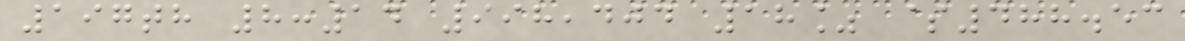197th 8:14 998,404 18% $488.53
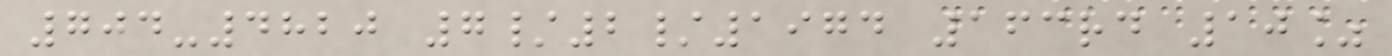704-4820 7/2/1974 163rd 10%
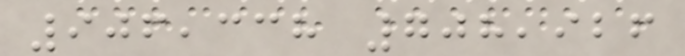906,338 708,926
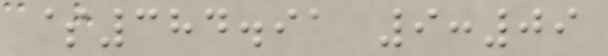$384.91 9:09
